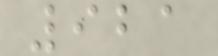921
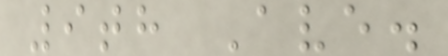9th Ave.
